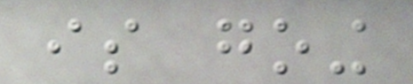is going
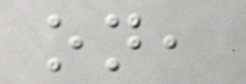on,
